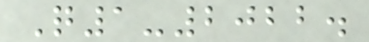Q1-2022.
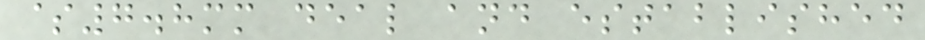$7.8mm deal and established
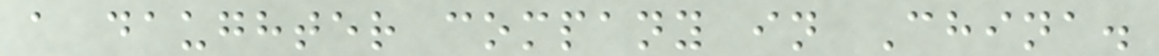a daughter company in China.
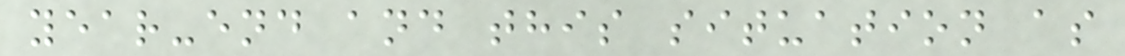year-end and this situation as
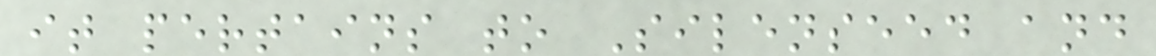it pertains to Silenseed and
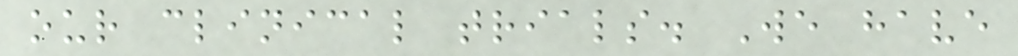our clinical trials. We have
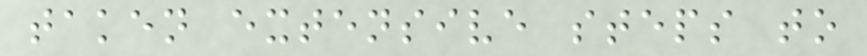taken extensive steps to
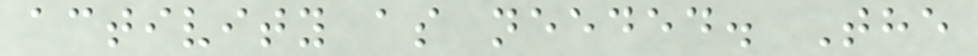activity as needed. The
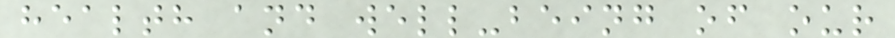health and well-being of our
